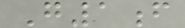G1f
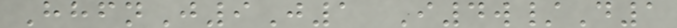HhfnJ9J1 I4w/D1
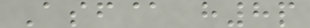Asf@ h8p
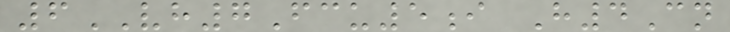6VH7Fcu5i H4Cn
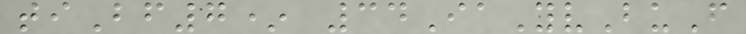tiBf7* 34IaYvBuF
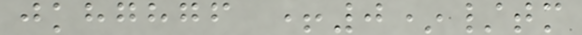jkhghgf +0*/tm
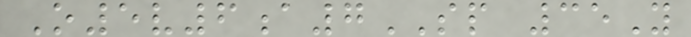O5v6a7SP 35Y
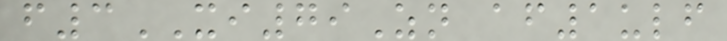f3XI79Zn af1ulf
